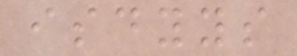isdyys
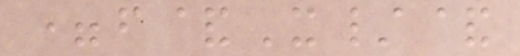=f&X/&
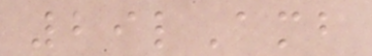29lAmb
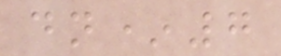dn*7
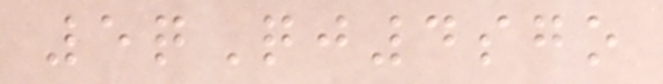5qQj4sgo
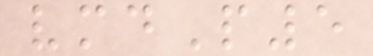vmdP5
